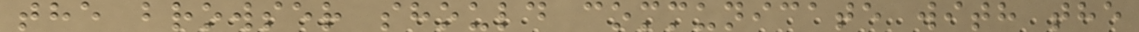the browser should communicate with the
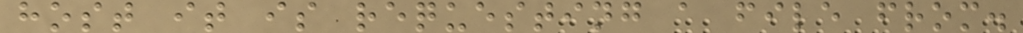host it is requesting a file from.
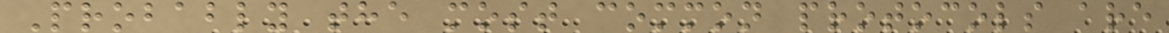Probably the most common protocols are
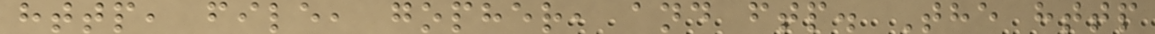http, file, gopher, and ftp. The http
